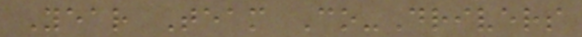Year Team Co-Drivers
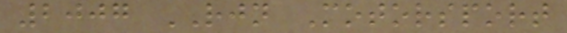2007 RJN Motorsport
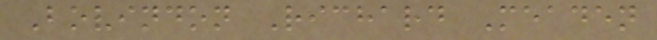Bovindon Richard Meaden
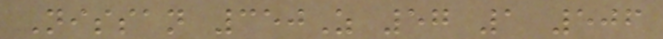Nissan 350Z 57 1 506
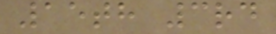15th 3rd
